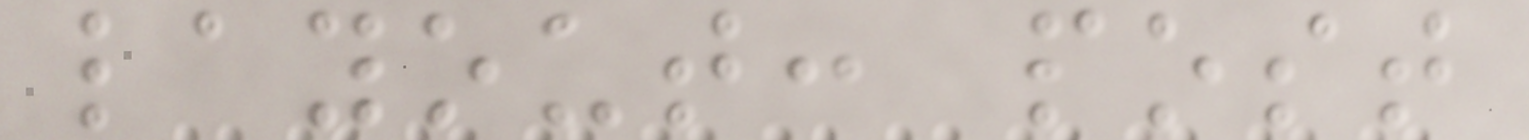layout: post
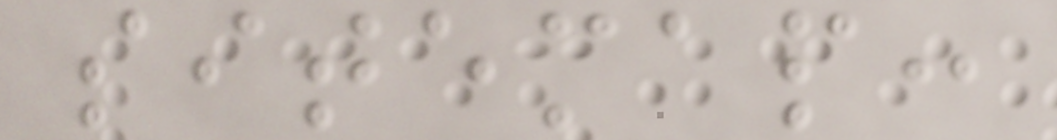sitemap:
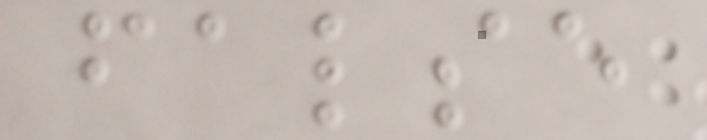false
